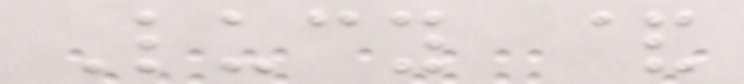Lucy &
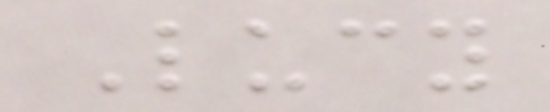Lucy
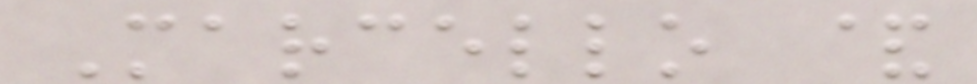Marcello &
